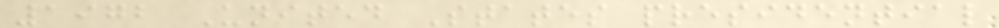1972 United States presidential
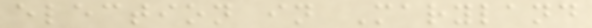election in Maryland
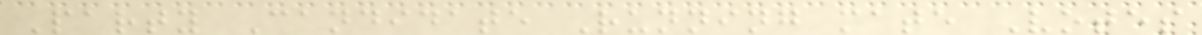Party Candidate Running mate Votes
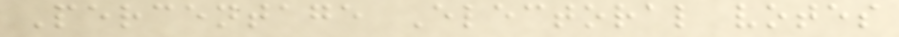Percentage Electoral votes
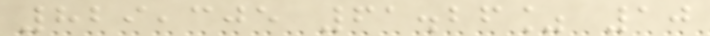829,305 61.26% 10
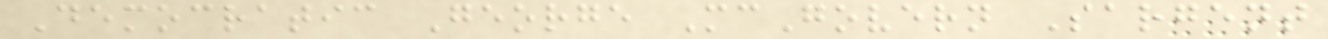Democratic George McGovern Sargent
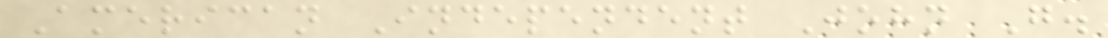American Independent John G.
